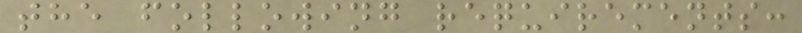the following requirements:
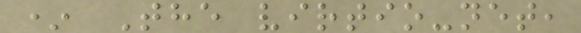* The virtio-net,
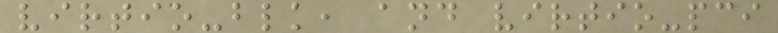virtio-blk, and virtio-pci
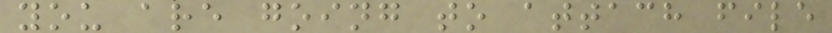you are going to attach file
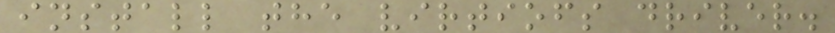install the virtiofs driver.
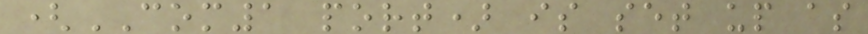(COM1 port) is set up as
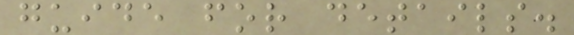guide for details.
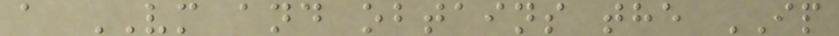a VM and obtains the IP
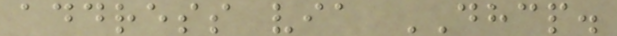address via DHCP.
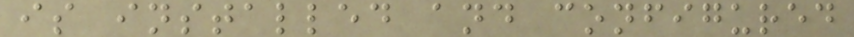is installed and configured
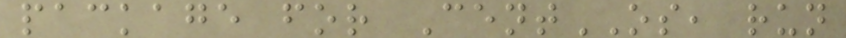package for CentOS, run
